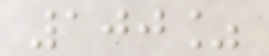100%
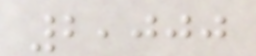2,000
